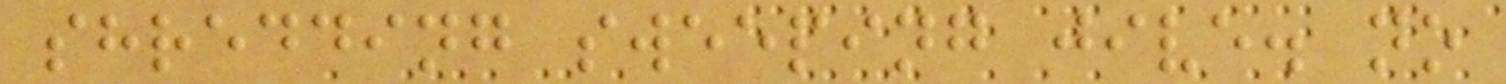shredding sweeping jive. no
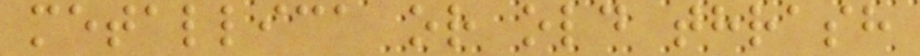metallica or old thrash
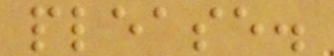please.
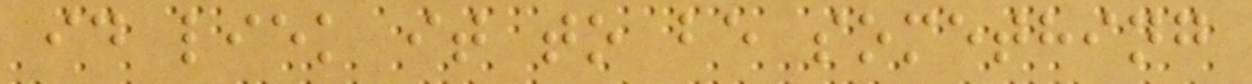id liek it to be something
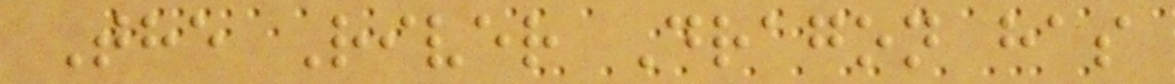The River Dragon has
